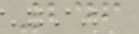246
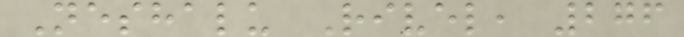Neshalu Rivel, 276
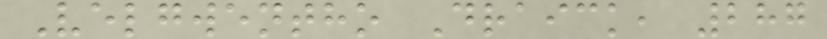Velgwentho Draick, 287
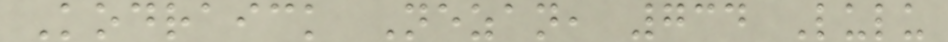Kodraick Nezan, 734 Lulu
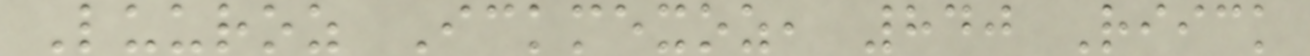Luuroz Ickmexoz, 840 Riick
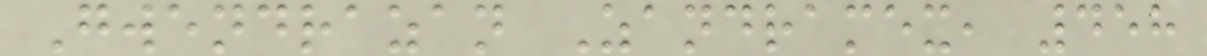Gwendrazan Zandramex, 458
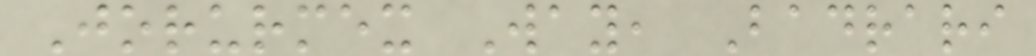Jorurmex Way, Badrari
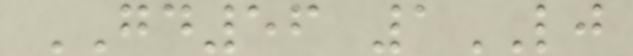GD56 1LJ
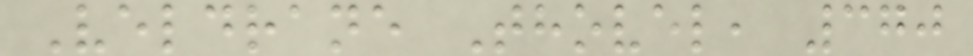Veldrane Thovel, 370
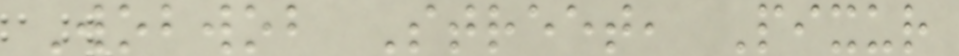Wobwob Street, Pixur
